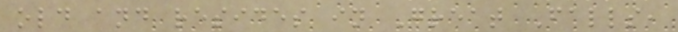old and resides in Great Falls,
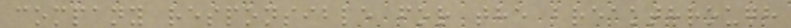company responsible for the breakthrough
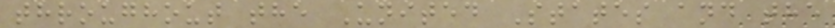throughout the United States and the
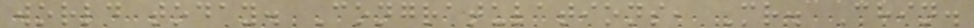world today. Congratulations, Mr. Chin.
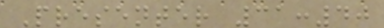Presenter 31:40
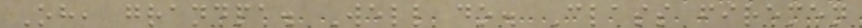Oh, grandpa. Well do. Class firemen
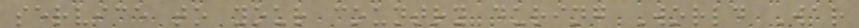service to your country during World War
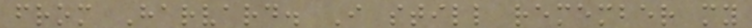from Harvard. I still remember my
